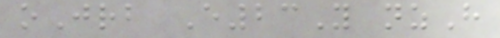oJrb E23Y nzH
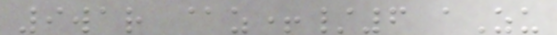9war @z+/6 aZu
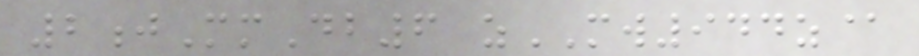2jMmDb6 zMW944z@
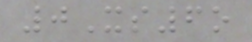0Xs6o
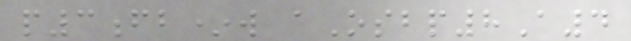p3fb*w aOsbp8A4
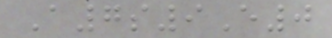A7s9E0
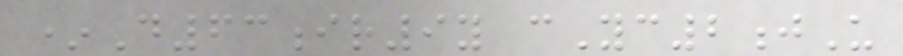*D63ir9y cYc2jU
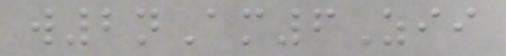w2nAm6Zii
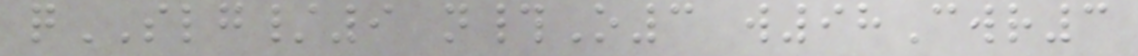qSLG/9 n#O3 w98Cwr3
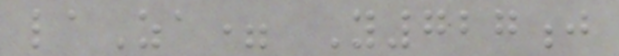laZa= Y727j
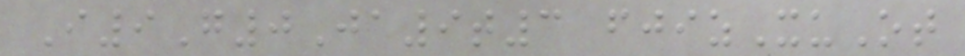I9G0Ja9t3 fjizXuOt
